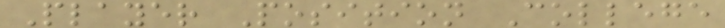Player Position College
